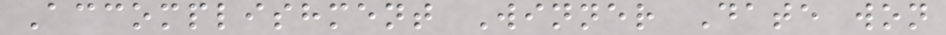Accomplishment Winner Date won
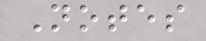Notes
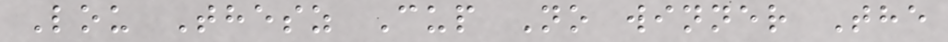Lou Thesz Cup No winner The
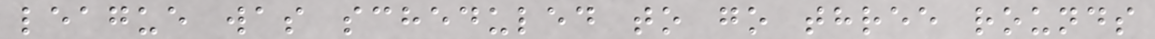league was scheduled to go three rounds
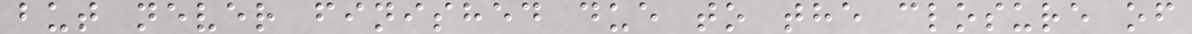but never finished due to the closure of
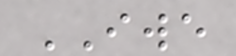IWE
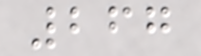267
